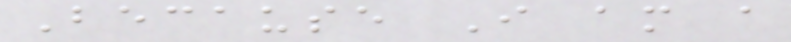Because I am a
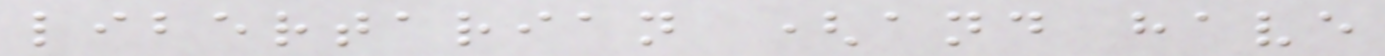libertarian (and have
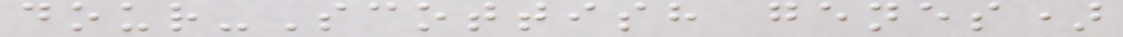dour-Scottish genes)
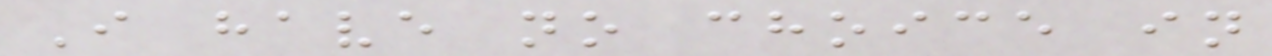I have no choice in
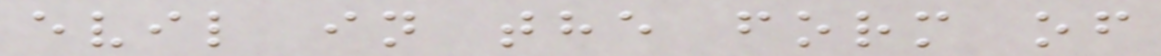evil in the form of
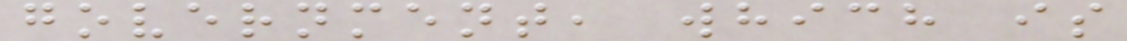government, which is
